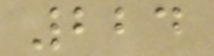224
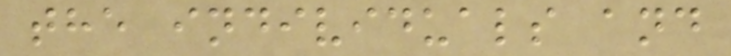the individuals and
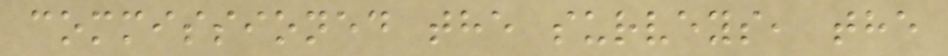commissioned the surveys, the
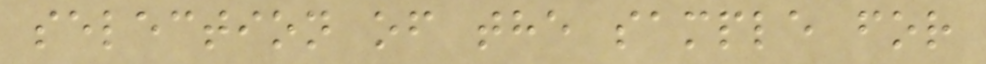selection of the sample for
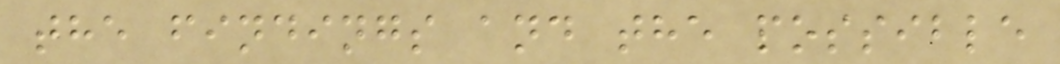the findings and the possible
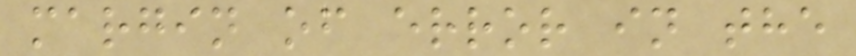margin of error in the
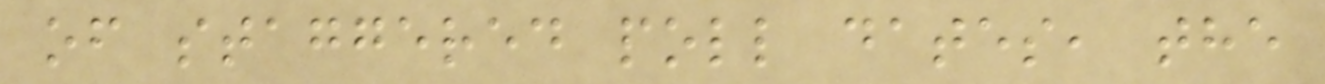of staggered poll dates, the
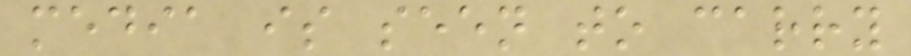media is seen to carry
